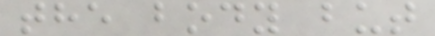the body but
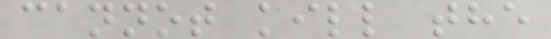cannot kill the
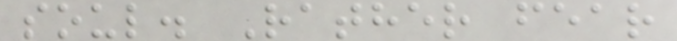soul. Rather fear
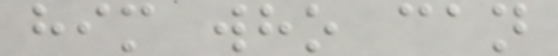him who can
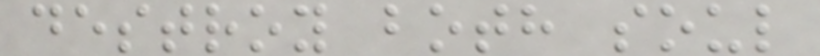destroy both soul
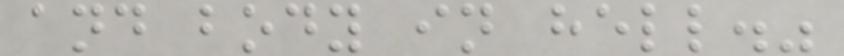and body in hell."
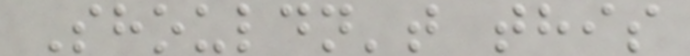Shouldn't this
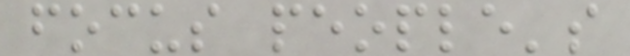focus people's
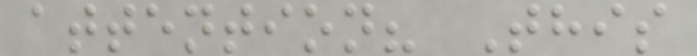attention? This
